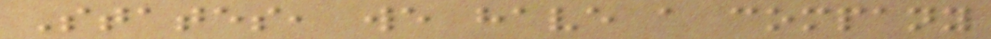States, we have a company
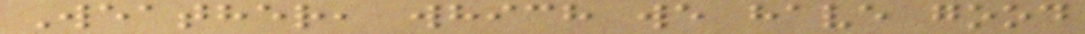Weather, which we have good
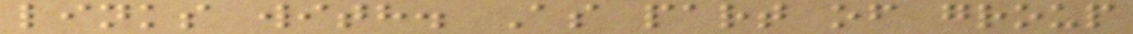links with. As part of group
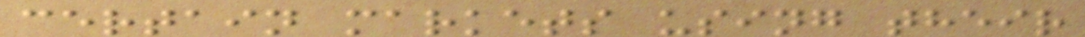certain markets using their
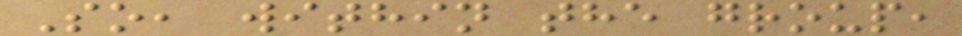So, within the group,
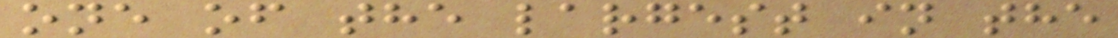one of the largest in the
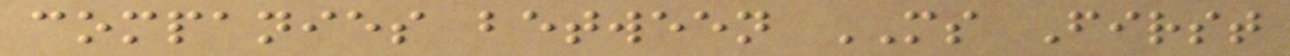companies between MS First
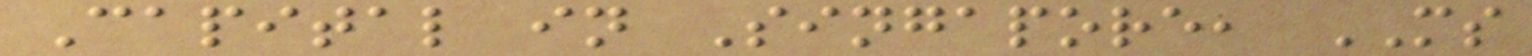Capital in Singapore, MS
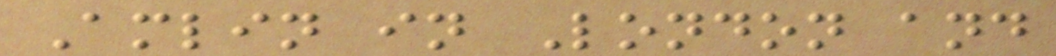Amlin in London and
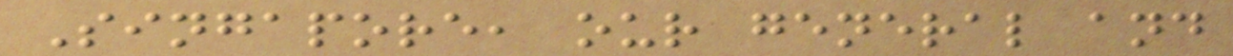Singapore, our general and
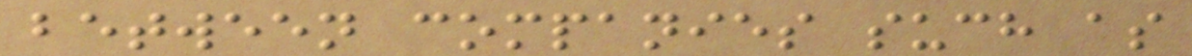between companies such as
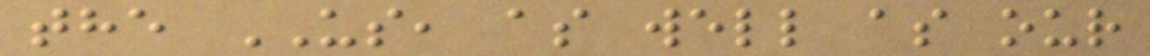the US, as well as our
